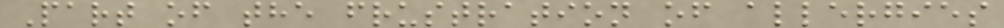Part of the frustration of allergies
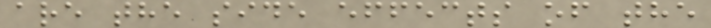are the side effects of the
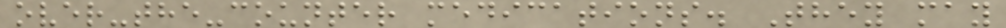over-the-counter medications. They may
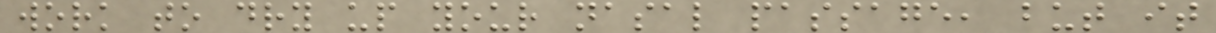work to dry up your nasal passage, but it
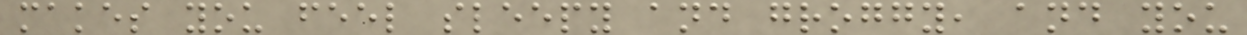makes you feel sleepy and groggy, and you
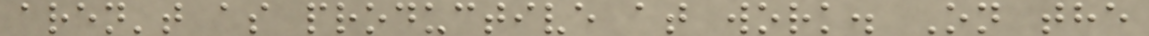aren't as productive at work. On the
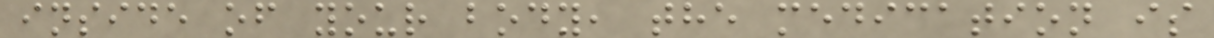inside of your body, the medication is
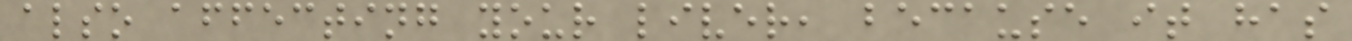also affecting your liver, because it has
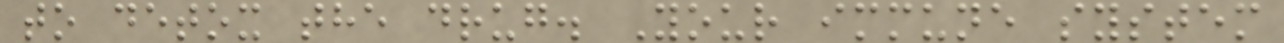to detox the drug. Your immune system
